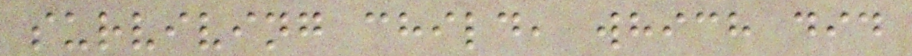surviving child, which did
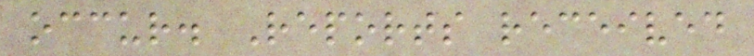occur. Reports received
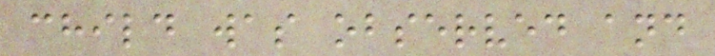child was observed and
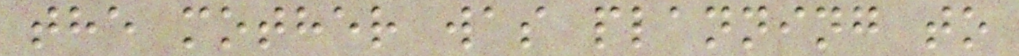the mother was planning to
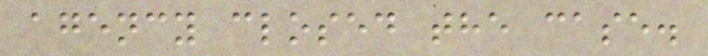agency closed the case.
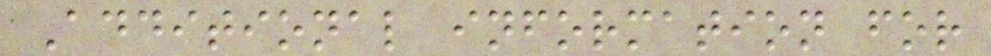Additional information for
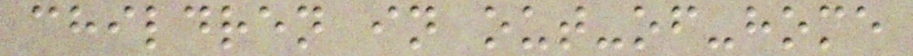children in out-of-home
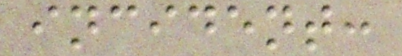incident:
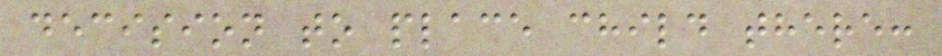decision to place child there:
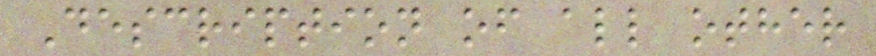Description of all other
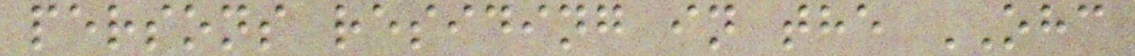persons residing in the OHC
